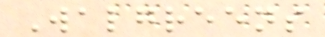Walgreens
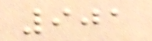901
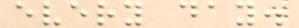every day.
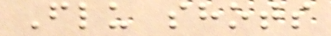Flu shots
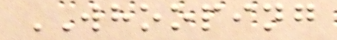WHOOPING
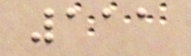111
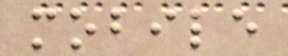mobile
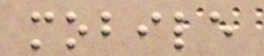mobile
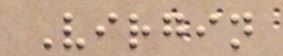Virgin
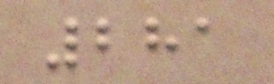281
